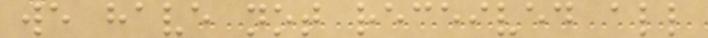we have not received all
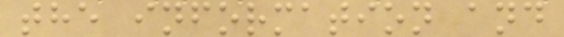the information and
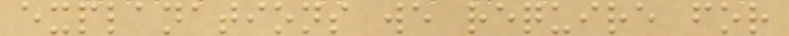explanations we require for
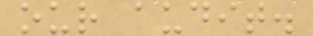our audit.
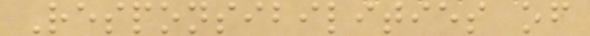Responsibilities of
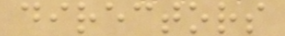directors
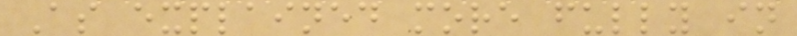As explained more fully in
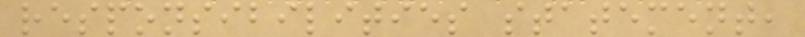responsibilities statement,
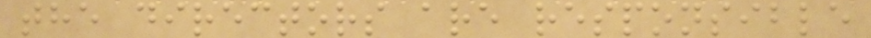the directors are responsible
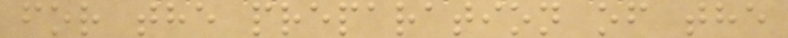for the preparation of the
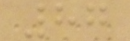87
